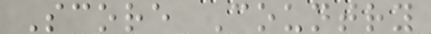Score Country
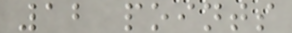12 points
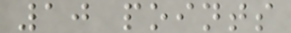10 points
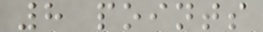8 points
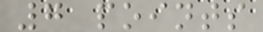7 points
